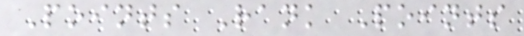Points Rank Points
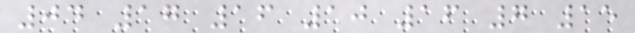04 17 16 10 16 7 15
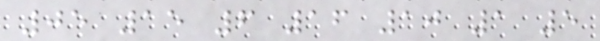05 15 6 16 10 1 5
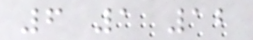6 1 12
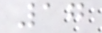17
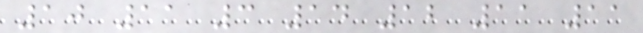10 11 3 14 12 11 11
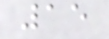15
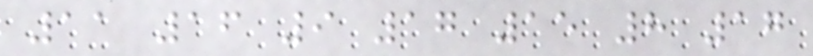11 16 9 17 15 8 17
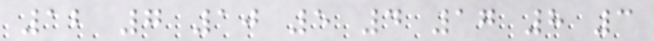12 7 10 5 4 17 8 3
